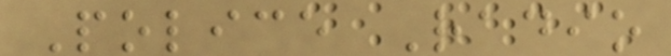Police Radio
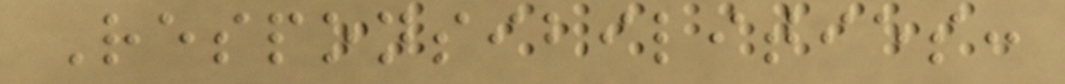Responsibilities:
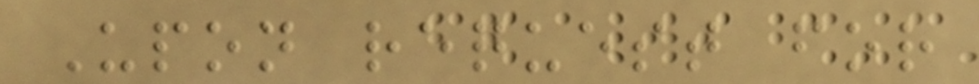Upon request for
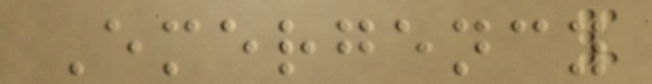Emergency
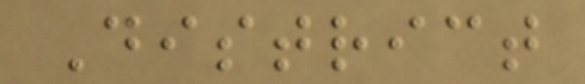District
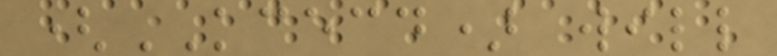(KCECD) will
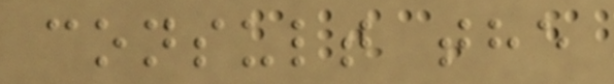consult the
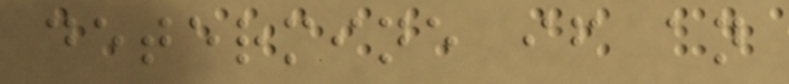determine if an
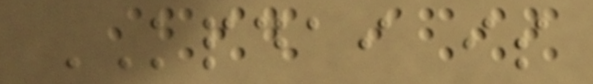KPDAI is
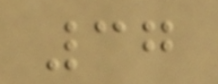37
